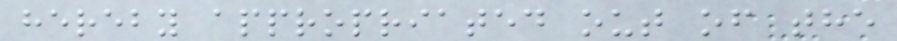hereby appropriated out of the
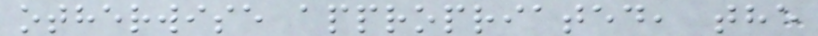otherwise appropriated, the
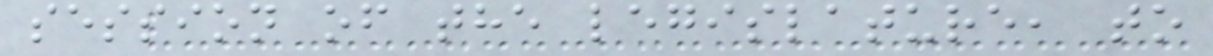session of the legislature, to
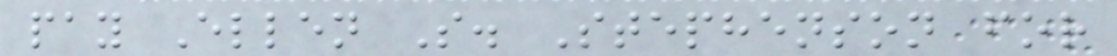pay Ellen S. Stephenson for
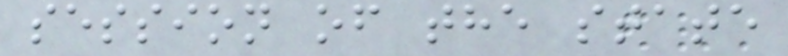session of the state
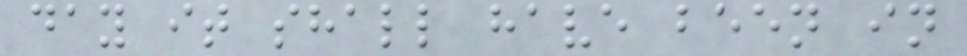day it shall have been in
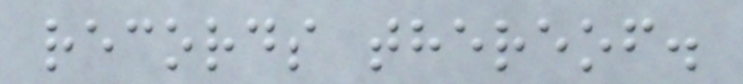records thereof.
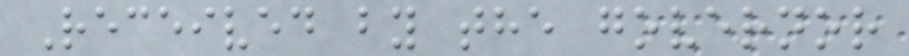Received by the governor
